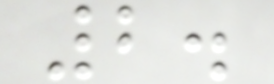2.
